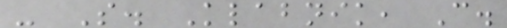- S. Klabnik, C.
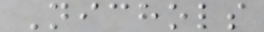Nichols
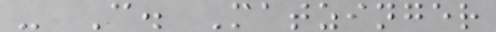- C. Matzinger
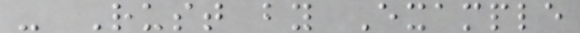- Rust by Example
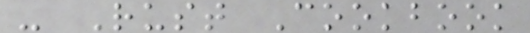- Rust Cookbook
